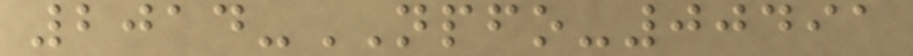2014-NPFO-00491
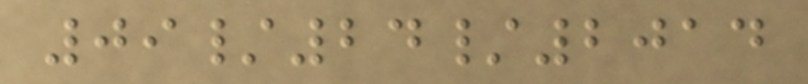09/24/2014
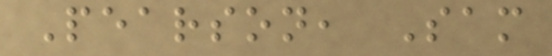Pearson, Sam
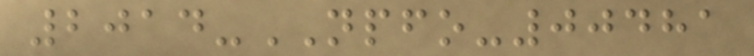2014-NPFO-00481
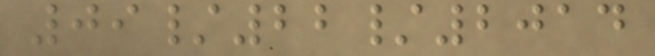09/22/2014
